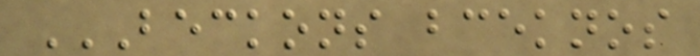BECKONS BCEKNOS
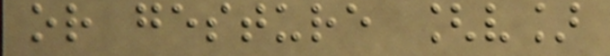or gesture [v]
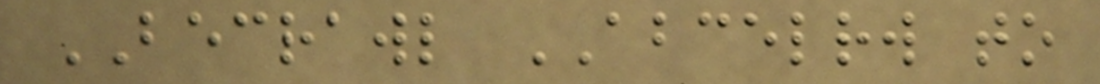BECRAWL ABCELRW to
